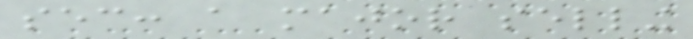sec: a major selling
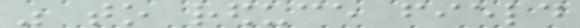was to reduce field
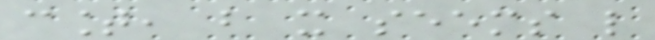count, but it seems like
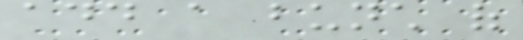add a bunch of
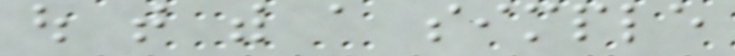out that with a simple
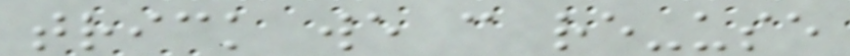trick we can re-use
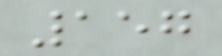157
